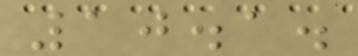10.1.
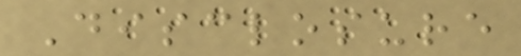Disclosure
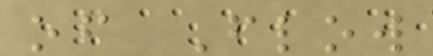of Flow
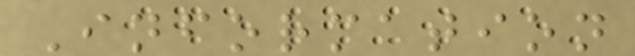Information
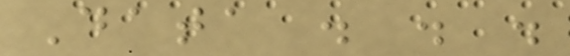Data . . .
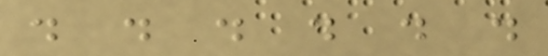. . . . . .
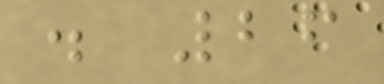. 26
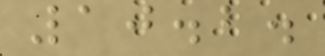10.2.
